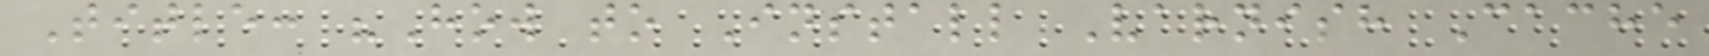Title: "How to Install Varnish Cache
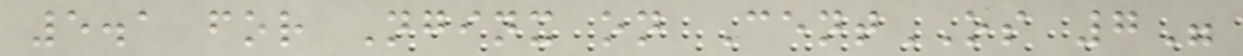5.1 for Nginx on CentOS 7"
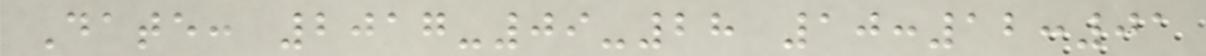Date: 2017-09-28 10:12:01
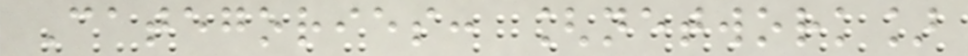Categories: [network]
